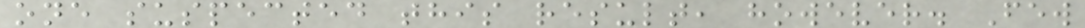one suspected this result, however. Few
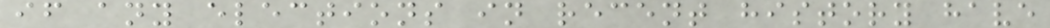if any elections in recent history have
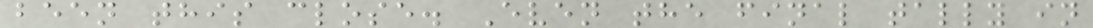been this close. Even the final tally in
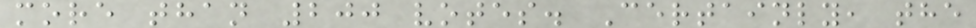more than 200 votes. Certainly, the
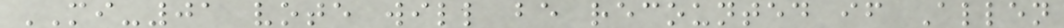MI-01 vote will be recounted if Allen
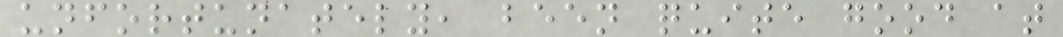unfortunately, been quite good at
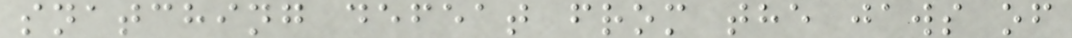snatching defeat from the jaws of
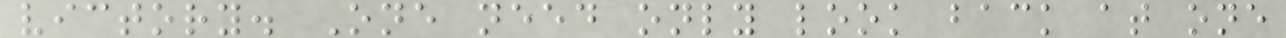victory. One need only look back at one
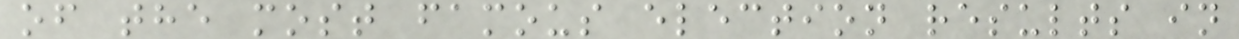of the most famous election results in
